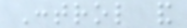Control and
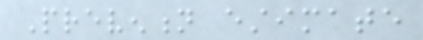Prevention estimate
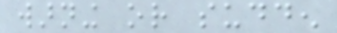warning or sudden
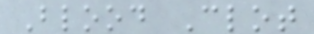Blood Clot
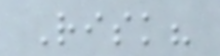Risk?
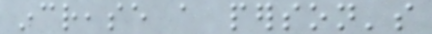increase a person's
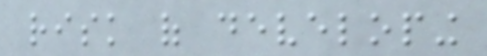risk of developing
